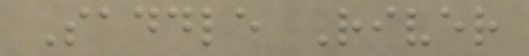Saddle River
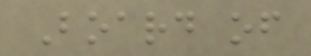Board of
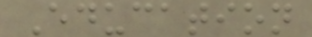Education
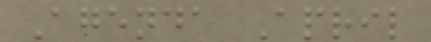Agenda April
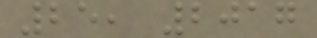25, 2017
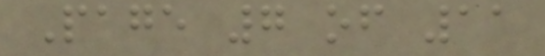Page 7 of 11
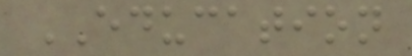EDUCATION
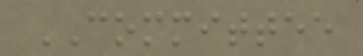COMMITTEE
